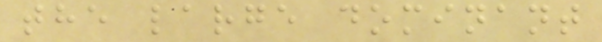the large dominant
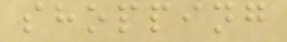shopping
